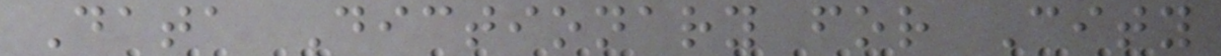Data Dictionary for City
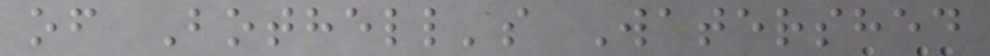of Bothell's Watershed
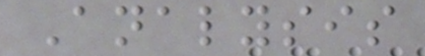Analysis
